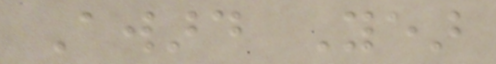Award Year
